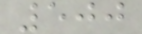500
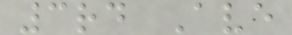3rd Ave
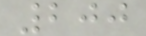200
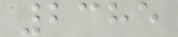2385
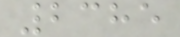2385
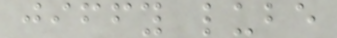jiffy lube
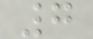7
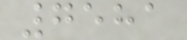7581
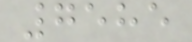7585
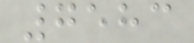7583
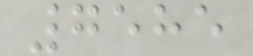7585
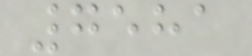7581
